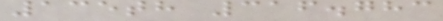135th 316.783
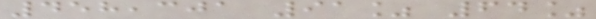458,301 91% 64%
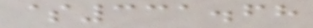$331.68
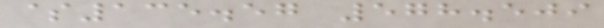$135.57 578.509
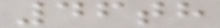46th
